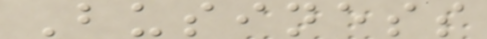Business
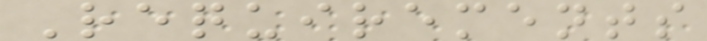Requirements
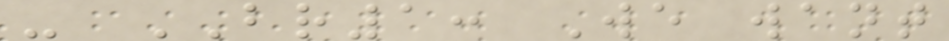- BR1: We want
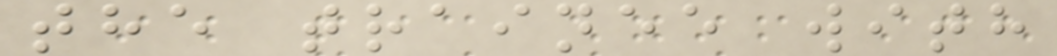the trainee with
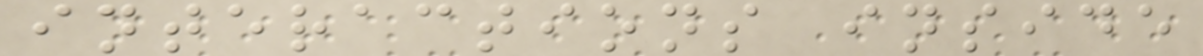interactions inside
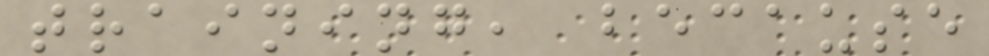training, because
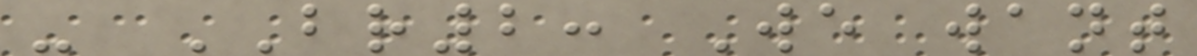- BR2: We want
